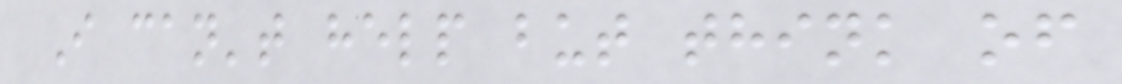I can't help but think of
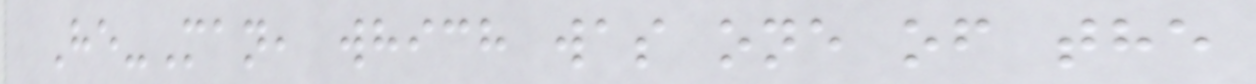He-Man, which was one of the
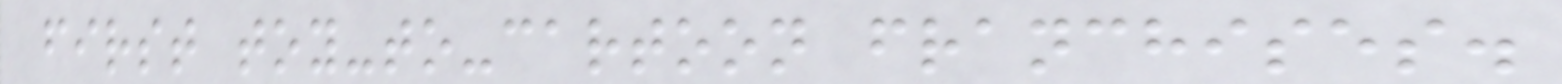first toy-to-cartoon franchises.
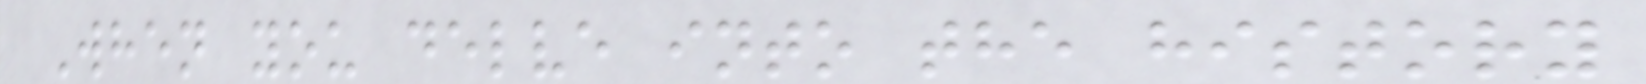When you delve into the history
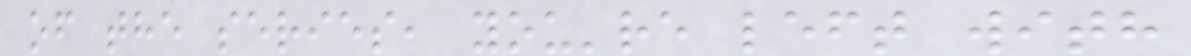of the series, you're left with
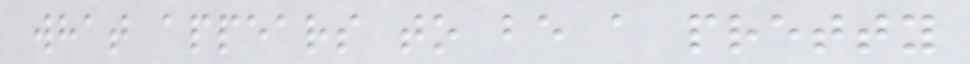what appears to be a pretty
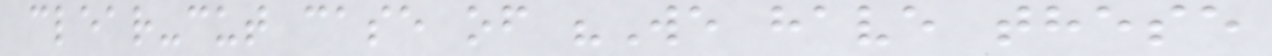clear-cut case of "We have these
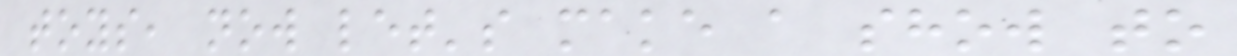toys, now let's make a show to
